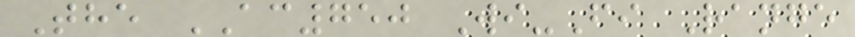The AC750 Wi-Fi Range
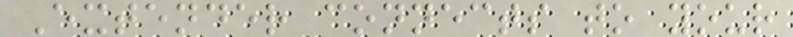Extender connects to your
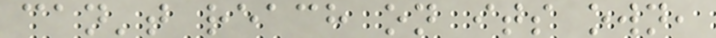can't reach on its own,
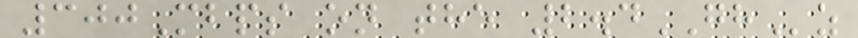300Mbps on the 2.4GHz
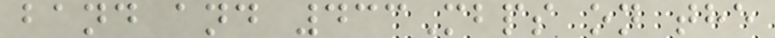band and 433Mbps on the
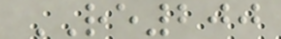RE200
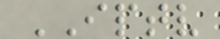IPTV
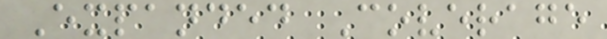Expanded Coverage
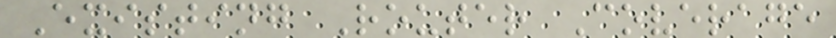Existing Router Coverage
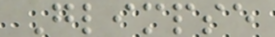Glimpse
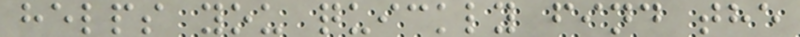helps you quickly find the
